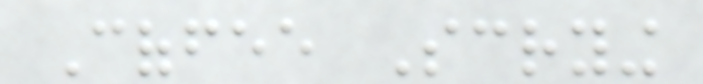Coffee Scrying
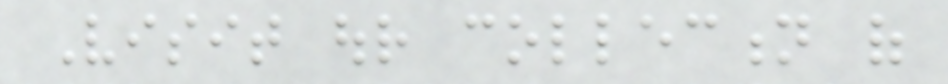Visit our collection of
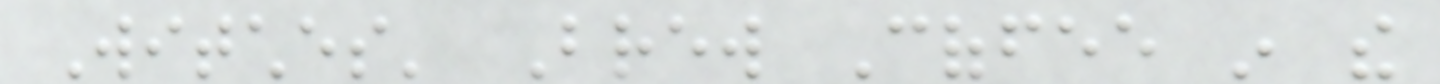Witches' Brew Coffee in the
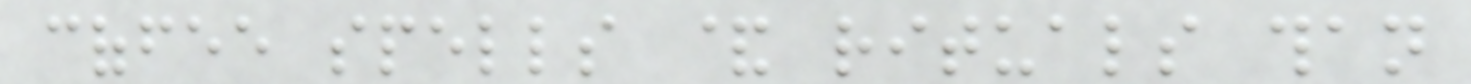coffee spells & rituals than
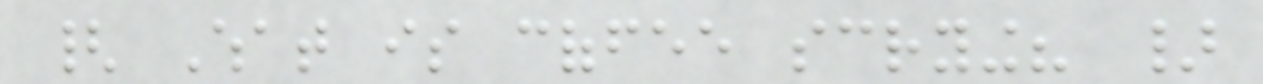{ What is coffee scrying? }
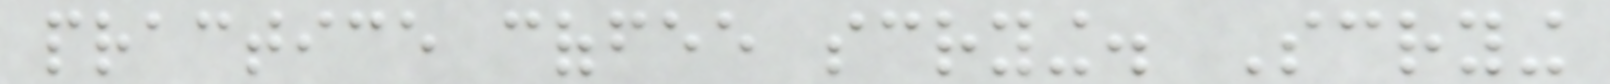practice coffee scrying. Scrying
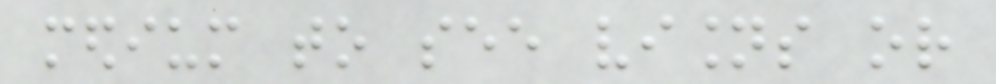medium to see visions or
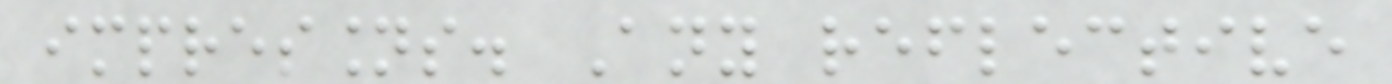impressions. Any reflective
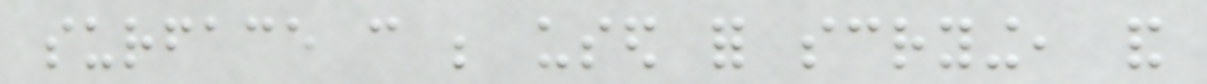surface can be used for scrying, and
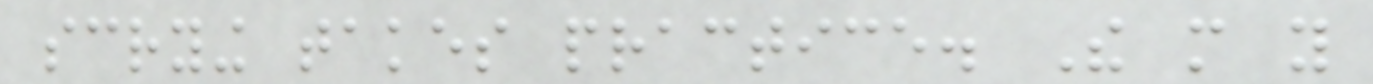scrying takes practice. The more you
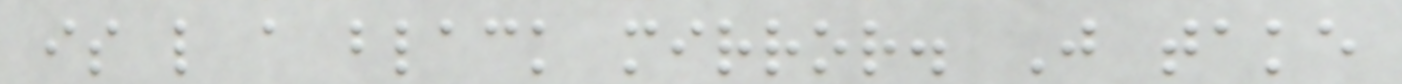is like a black mirror. Just take
